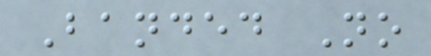Banded No
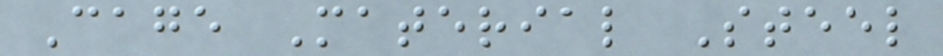Cage Material Steel
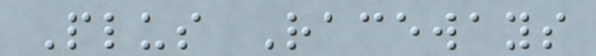Plus Raceways
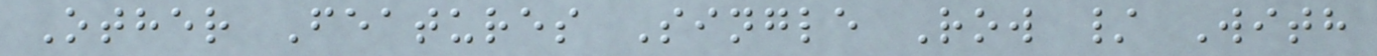Other Features Single Row / With
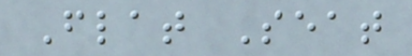Flat Seat
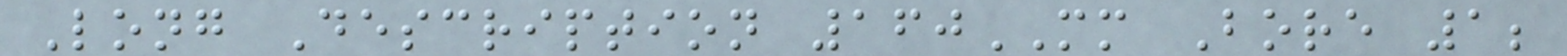Long Description 160MM Bore 1;
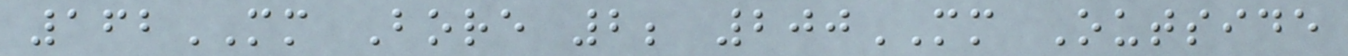162MM Bore 2; 200MM Outside
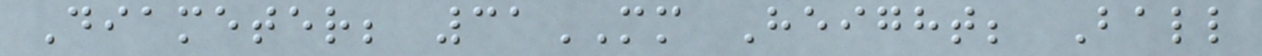Diameter; 31MM Height; Ball
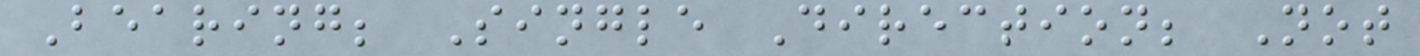Bearing; Single Direction; Not
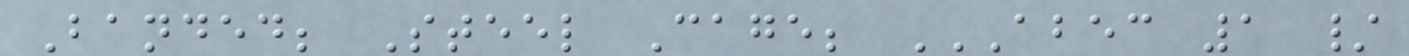Banded; Steel Cage; ABEC 1 /
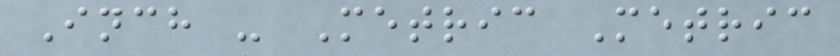Inch - Metric Metric
